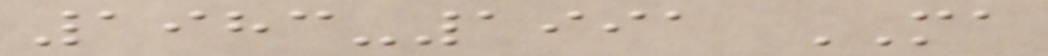1983-1991 MA
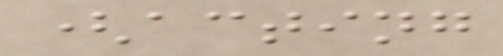(acting
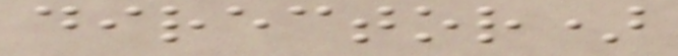director)
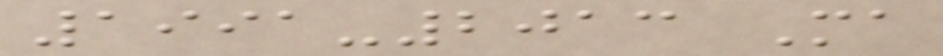1991-2013 Ma
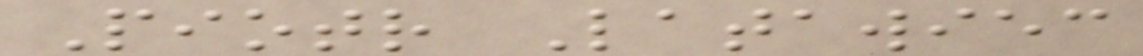Piotr Latawiec
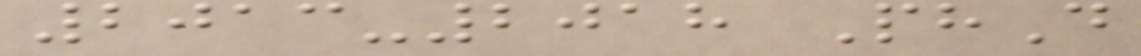2013-2018 PhD
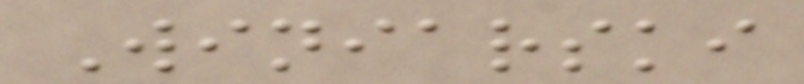Winiarski
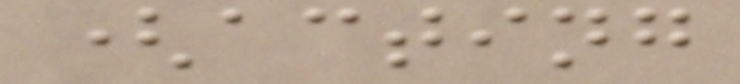(acting
